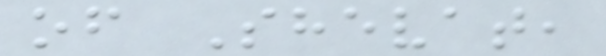of Shevat,
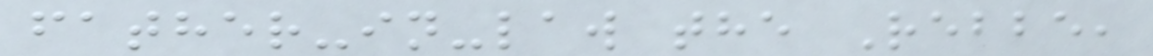father-in-law the Rebbe,
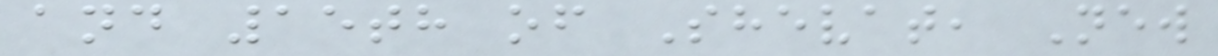and 15th of Shevat, New
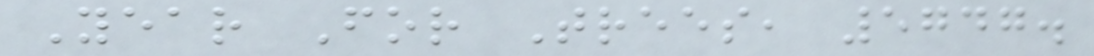Year For Trees, 5747.
